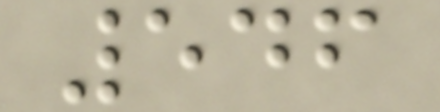546
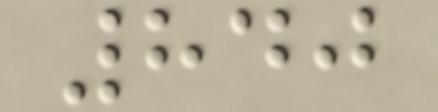840
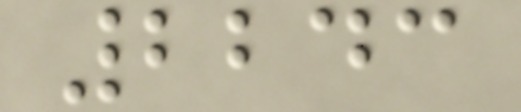2243
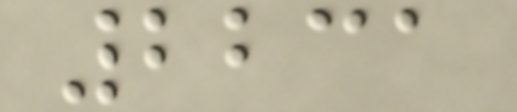2231
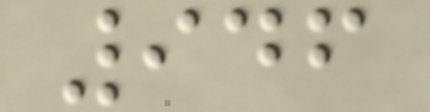946
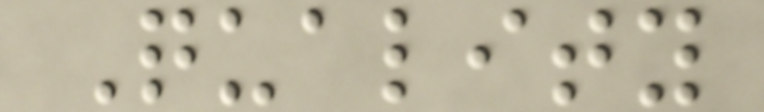Quality
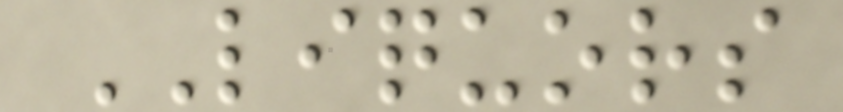LIQUORS
